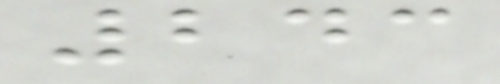243
